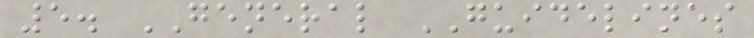5. GENERAL GUIDELINES
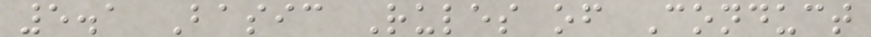5.1 Basic Rules of Conduct
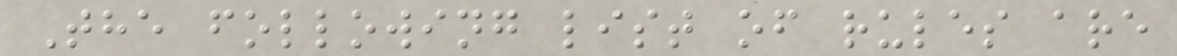The following list of rules are
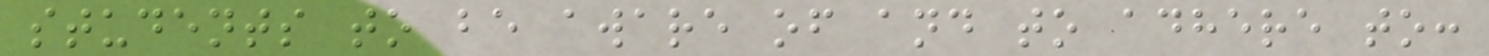students to be aware of and to adhere to:
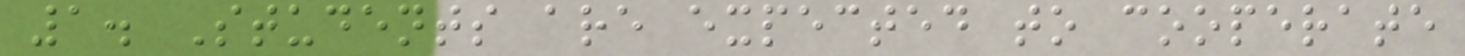1. Students are expected to cooperate
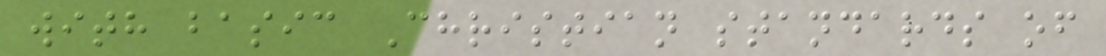with basic Christian standards of
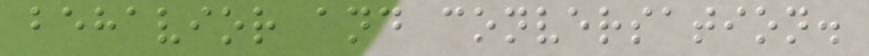behavior and conversation.
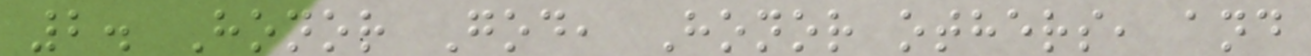2. Honor God, Honor others, and
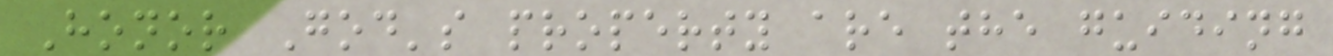Honor God's property are the guiding
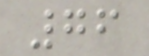76
